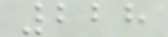228
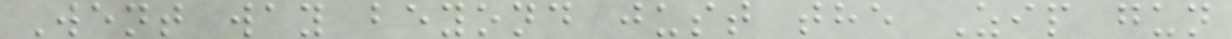Went way beyond just the Zip gun
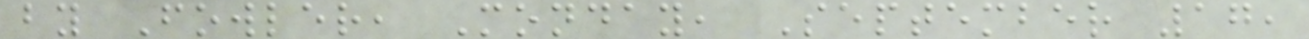by Fowler, Monday, September 17,
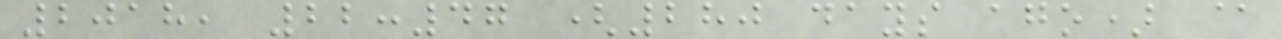2018, 22:47 (280 days ago) @
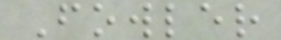Fowler
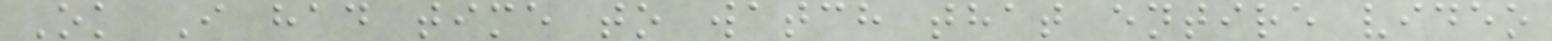Ok I had time to watch that entire video
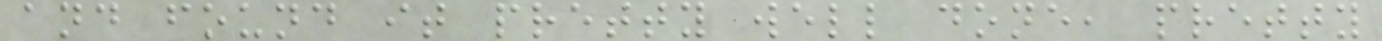and found it pretty well done, pretty
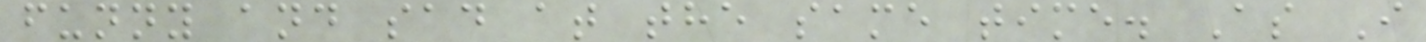funny and sad at the same time. As I
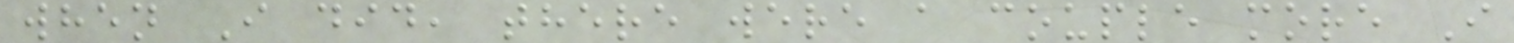when I did, there were a couple more I
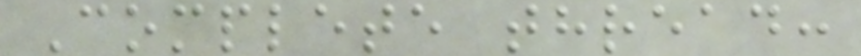Complete thread:
